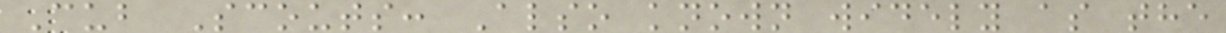Cub Scouts: Also known widely as the
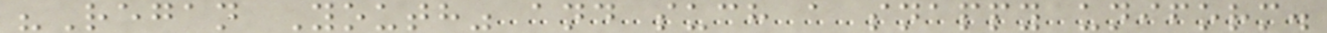"Regan Youth" and such a snappy uniform.
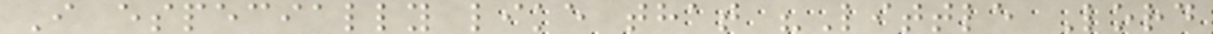I especially like that "Little Lord
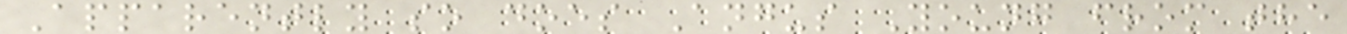Apparently so does Angus Young from the
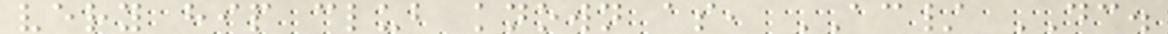very hip club known as, AC/ DC.
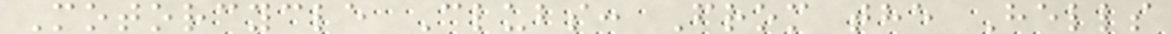Motorcycle Clubs: From the Hells
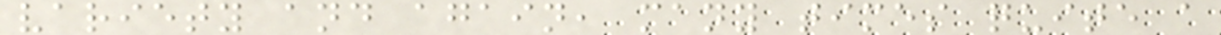variety and again, many times quite a
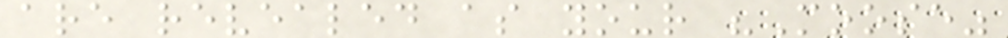are revealed as your "Moose"
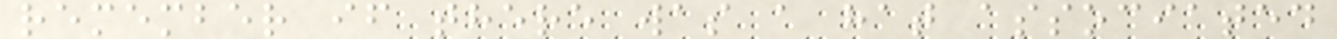remember if there was a hat associated
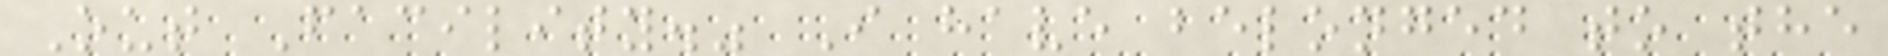Out Facility." I have belonged to the
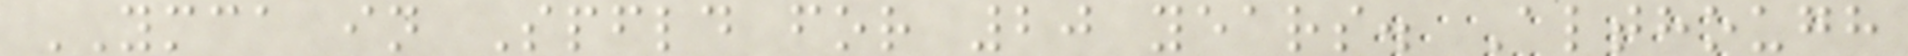YMCA in Spfld for 20 years. Although
